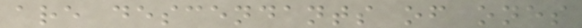are descendants of ones
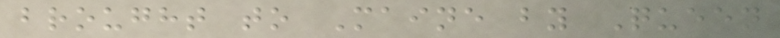brought to Maine by Queen
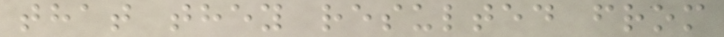that they resulted from
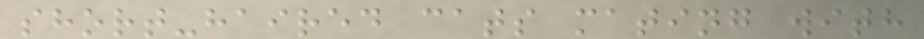short-haired cats mating with
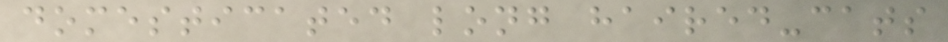domesticated long haired-cats
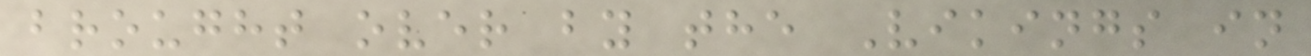brought over by the Vikings in
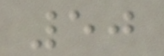50
